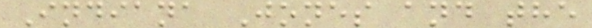Indiana Jones and the
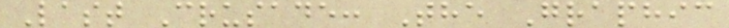Last Crusade: The Graphic
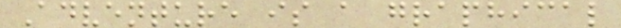Adventure is a graphical
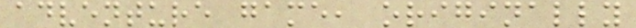adventure game, originally
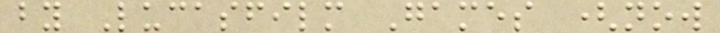by Lucasfilm Games (now
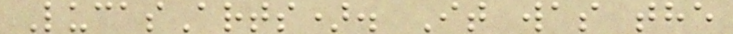LucasArts). It was the
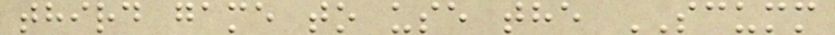third game to use the SCUMM
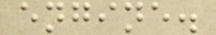engine.
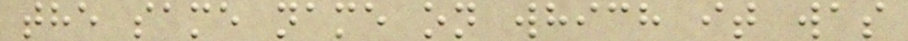the same name on which it was
